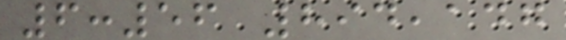6:56 894,147
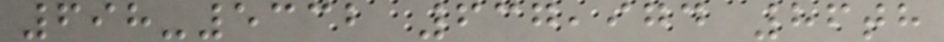698-5332 637,974 86th
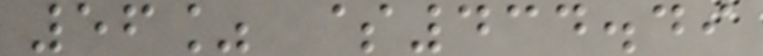56% $434.49
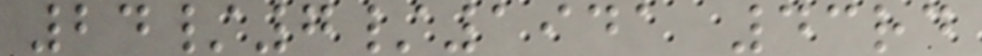24/7/1941 43rd
